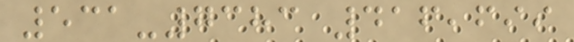531-7383 416,699
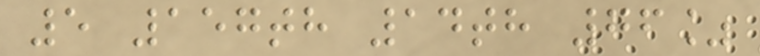5 157th 14th 76%
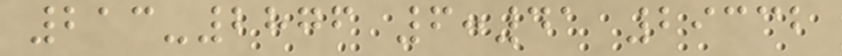213-2876 6:41 29332
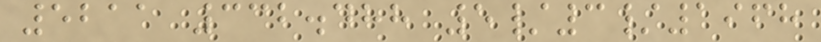5211 332.488 5/3/1968
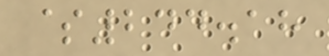$244.18
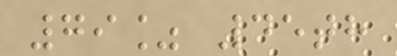79% 45th
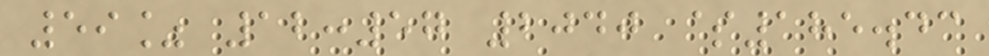59% 12:57 2040 $185.43
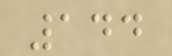144
